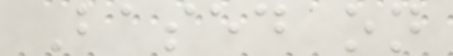Based on
